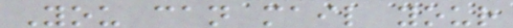You can mail your
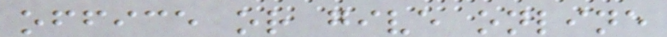office or give online
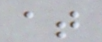at
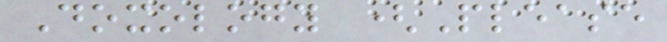Doxology (Please
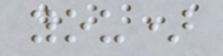you)
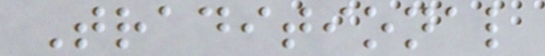Traditional
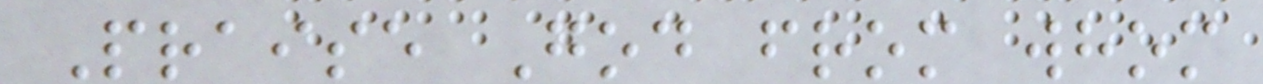Praise God from whom
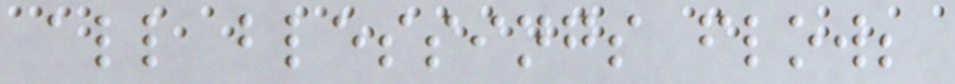all blessings flow;
